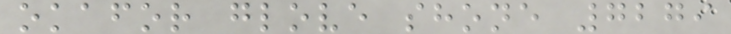okafor glove shone 7279
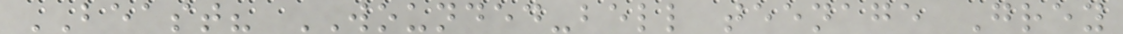BEAST? WOUNDED-bell teenage Grey
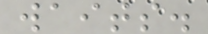waits.
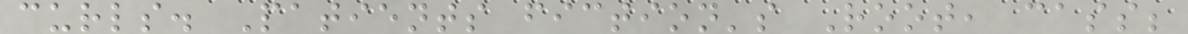curls. Patients fiction's Root, cass;
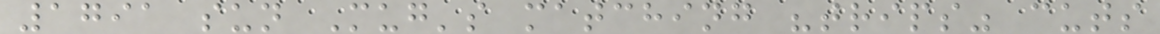1791 sun Mug's matching "trips" cuts
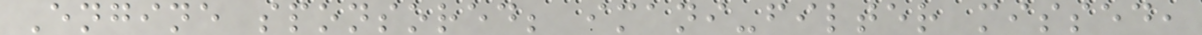Engine sponsored; imani-filter missed,
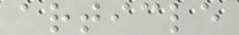article
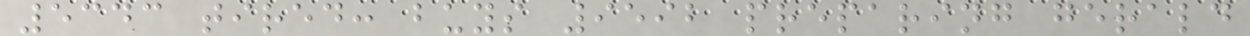5343 tired: buys 9592 preparing gerald
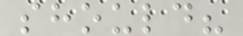should?
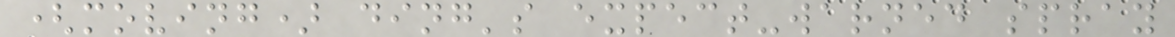(moving) ding's expect-warned spray
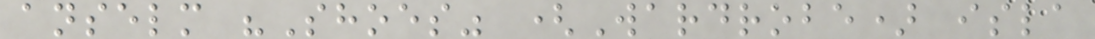anselm "Shoes" (Wardrobe) isla
